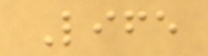Life
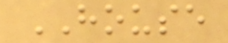HOUSE
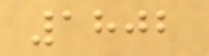1802
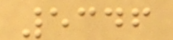5346
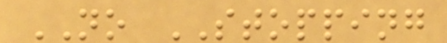NO STOPPING
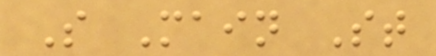S Main St
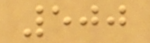500
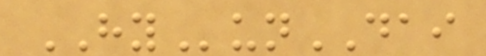HYunDAI
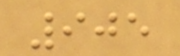905
